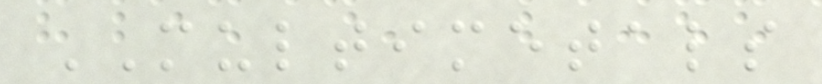MULTIMETALS
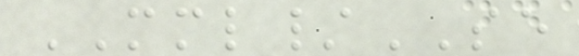MML/SE
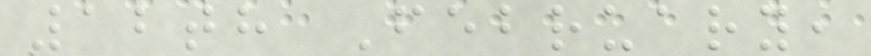12th February,
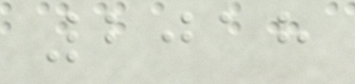2018
